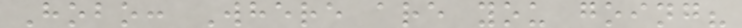Hobo: Where are you going?
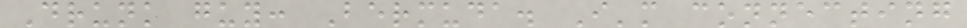Drunk guy: Bermuda. I'm connecting
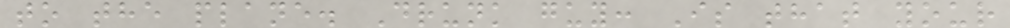to the plane. Drunk guy: Is that your
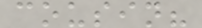cousin?
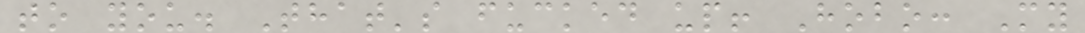to you. That's fucked up! Hobo: My
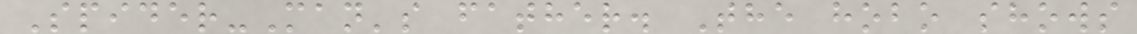Spider-Man's father. The hobo shows
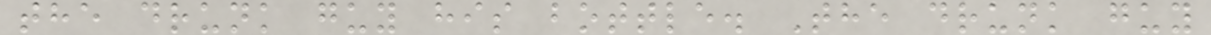the drunk guy his bottle. The drunk guy
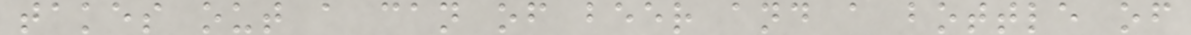takes out a can of beer and a bottle of
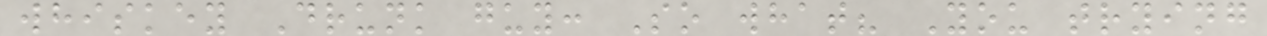whiskey Drunk guy: So what? You trying
